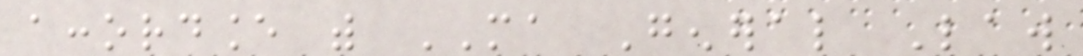accordance with MA General Law
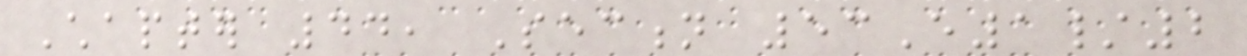Chapter 44, Section 53E1/2
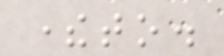thereto.
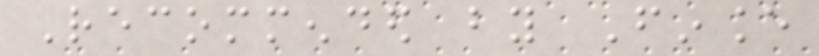Recommended by Finance
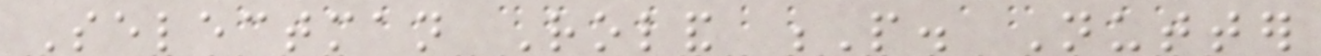Selectman Roland P. Nutter
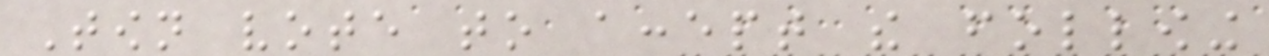Town vote to accept the following
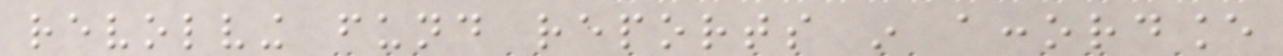revolving fund reports in accordance
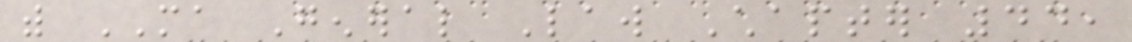with MA General Law Chapter 44,
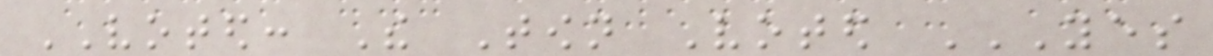VOTED: The Town Voted YES
